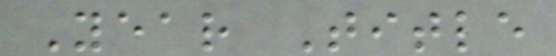Year Title
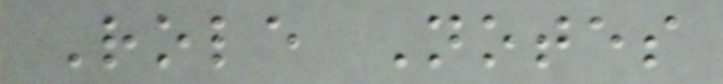Role Notes
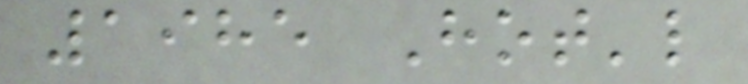1985 Hot'l
